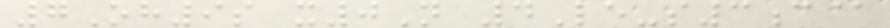7Oh9s x0N 4Le-s3c@
